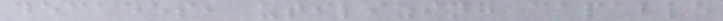decades, utilizing capable
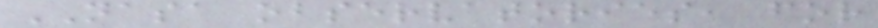NASA observatories, for
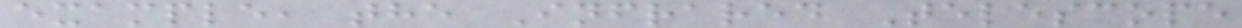example, the Infrared Telescope
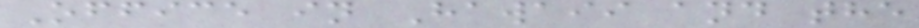Office in Hawaii and the
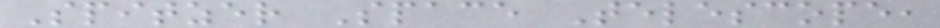Spitzer Space Telescope,
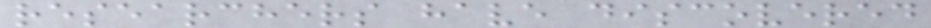researchers have discovered
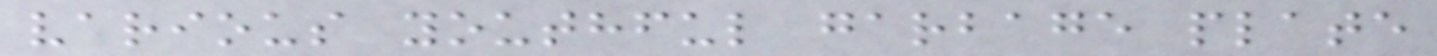various youthful garbage plate
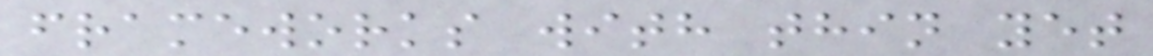frameworks with thin yet
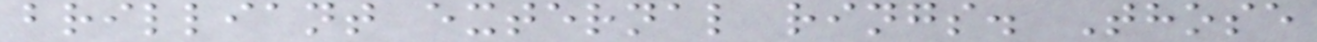brilliant external rings. Those
